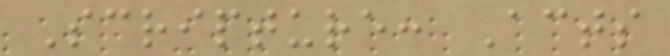Scripture: Acts
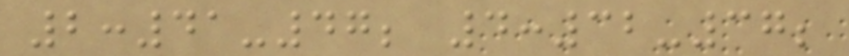2:41-47; 4:32-37;
